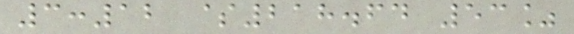3:12 $218.64 53%
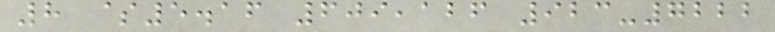8 $5.16 609,126 923-7222
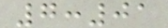7:01
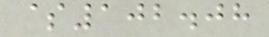$102.08
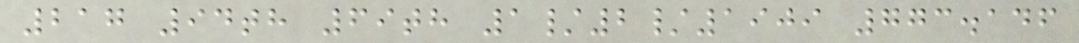217 94th 69th 1/2/1909 773.146
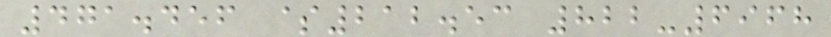471.456 $212.53 822-6968
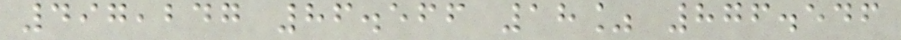497,247 86.566 18% 876.546
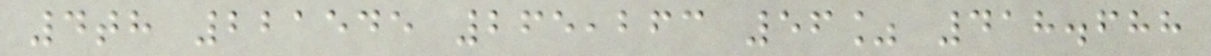4th 221545 265,263 56% 418.688
